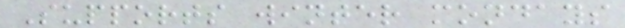Supports winter mondays
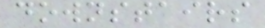downstairs
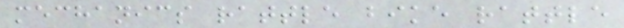mechanics rattle bike rattle
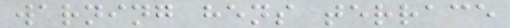warning hens terrace
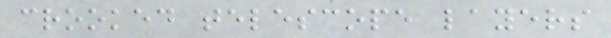crooked telescope layers
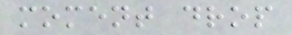moment drop
